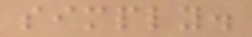simply.
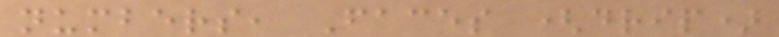numbers, Faces (drip)
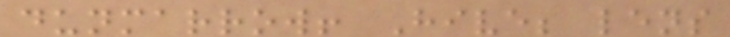dunmarrow! Hive; lens
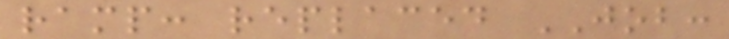ramp: replaced JOB:
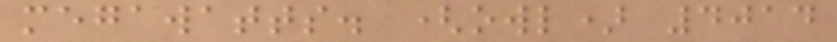megawatts. (owl) 4014
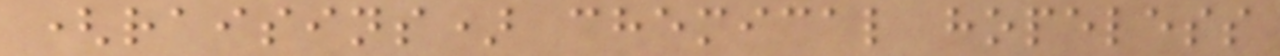(raisins) chemical hopeless
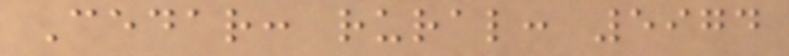Cedar: rural: 5974
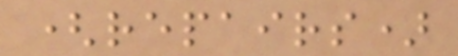(repairs)
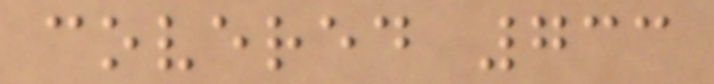covered 733
